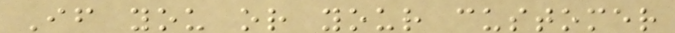If you or your customer
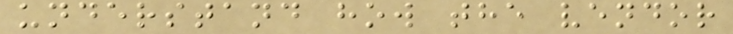understand how the vendor
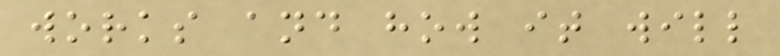works and how it will
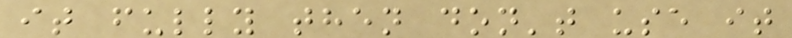it fully then don't use it
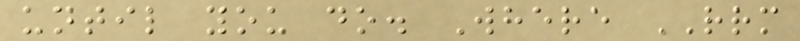until you do. Where RRM
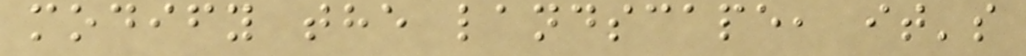modify the landscape, it's
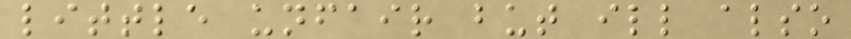little unfair but ill also
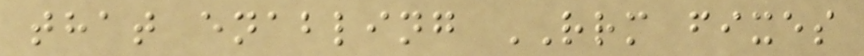that enabling RRM fixes
